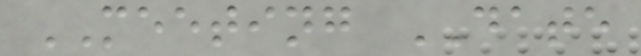MEETING DATE
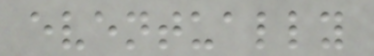eventually
